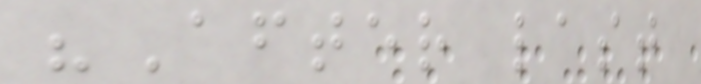"After last
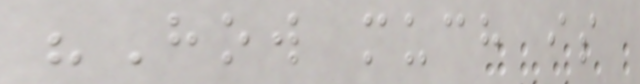"How much is
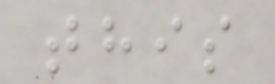this
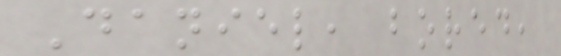Daniel, bored,
